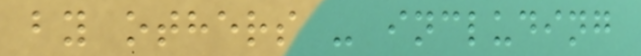by others - including
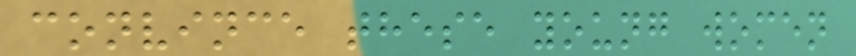convince these young women
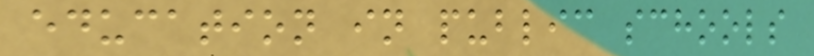education in public schools
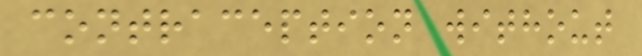contraception without
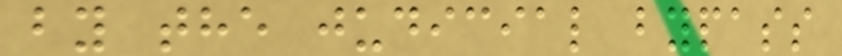by the judicial bypass
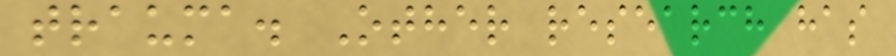trauma. Other research has
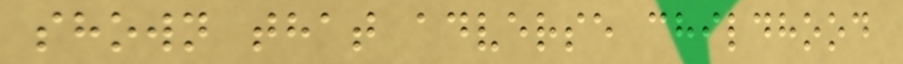shown that adverse childhood
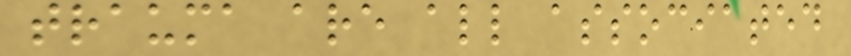trauma are all associated
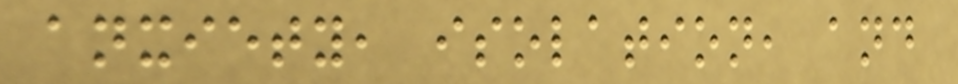anxiety, isolation, and
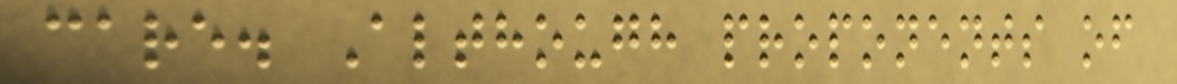care. Although proponents of
